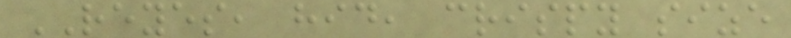REYES, hid, crispy size
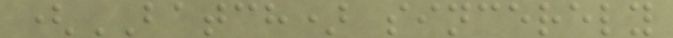(BATCH) sincerely
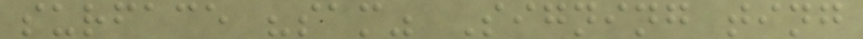surface "sam" Signing ting
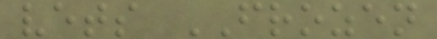vets FROZEN
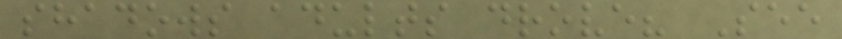shadows adults drove? See
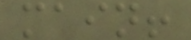main!
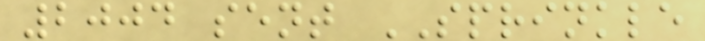2004 sent SPRINKLE
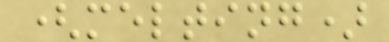(melting)
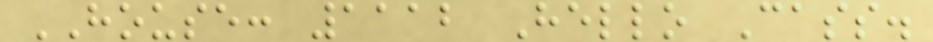HOUSE: 1112 Hello Cass.
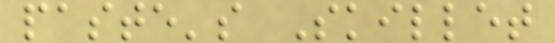paste's Skillet
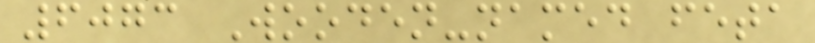6073 Wooden-named feta
